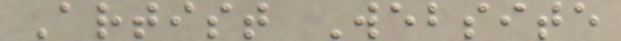Artist Website
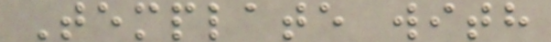Template with
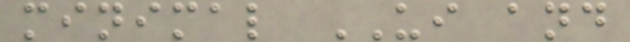minimal UI and
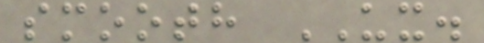smooth UX.
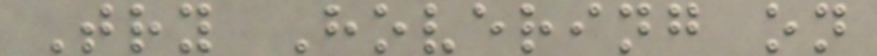Try Hovering on
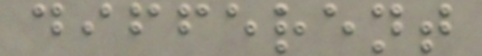different
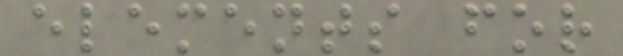elements for
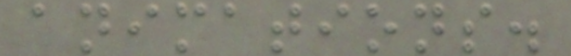animations.
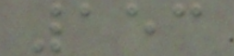153
